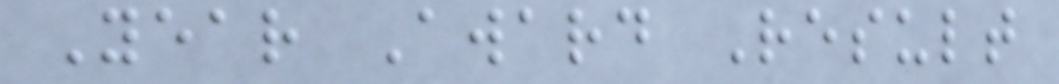Year Award Result
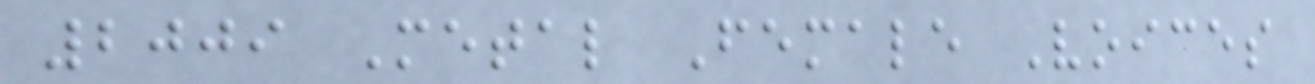2009 Metal Female Voices
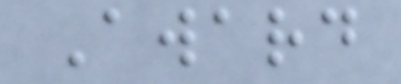Award
